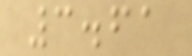3.61
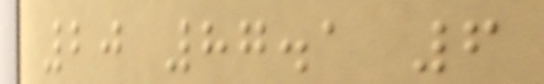20 87.1 6
